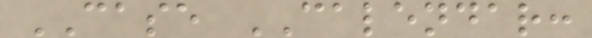CASE CALENDAR:
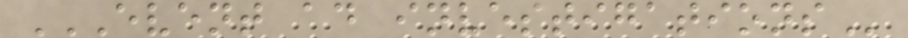EVENT AD INVESTIGATIONS
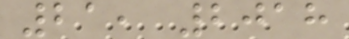21, 2018
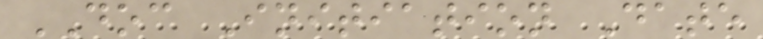DOC Initiation Date
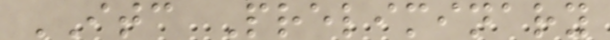ITC Preliminary
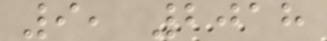9, 2018
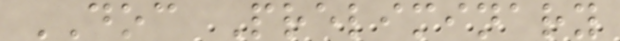DOC Preliminary
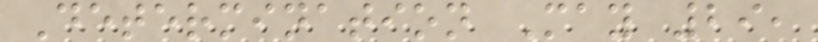Determination May 29,
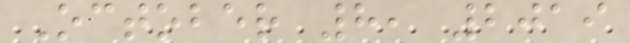October 8, 2019
